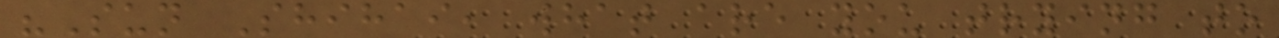"Sun Shihai, what are you trying to
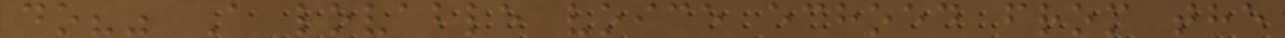do?" A lovable voice echoed from the
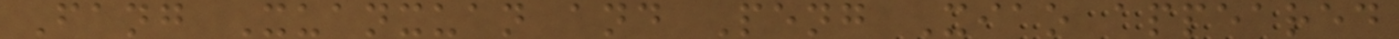Fang Xuanxuan and Peng Xiao appeared
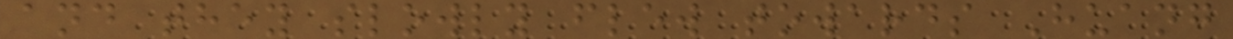and they slowly flew towards Huang
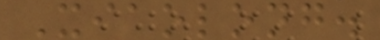Xiaolong.
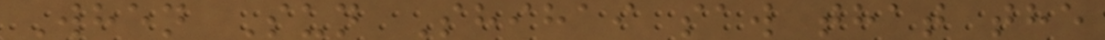When Sun Shihai saw that the
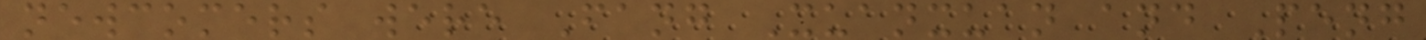newcomers were Fang Xuanxuan and Peng
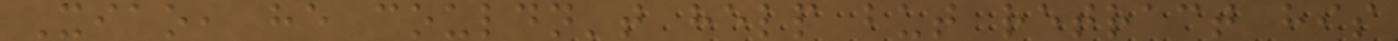Xiao, he couldn't help but retract his
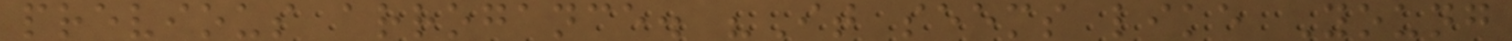previous arrogance. "It seems like Young
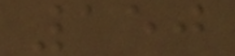150
